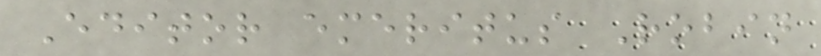Editor emeritus Robin
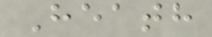Heath
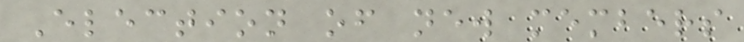Election of new members
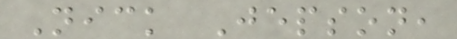Nick Jepson,
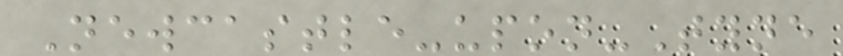Newcastle-upon-Tyne
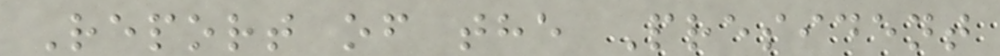Report of the President
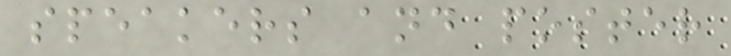speakers and poster
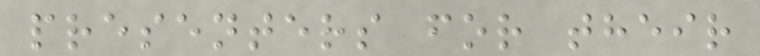presenters for their
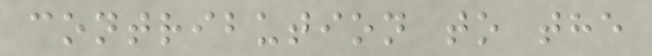contribution to the
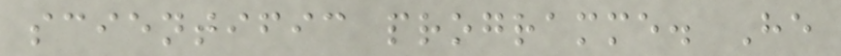scientific programme. He
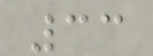33
